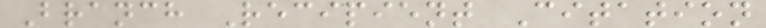Branch Recipient Citation
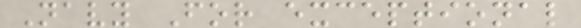Navy For exceptional
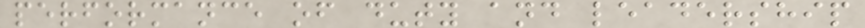performance of duty and leadership
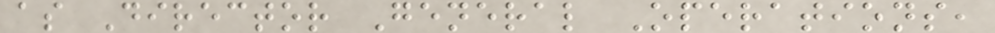as Director General Operations,
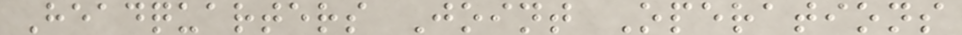Headquarters Joint Operations
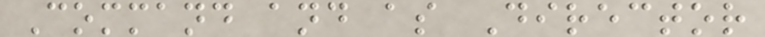Command and as Director
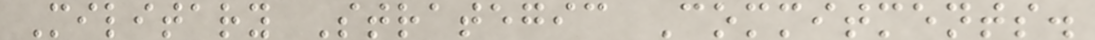Military Strategic Commitments.
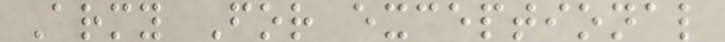Army For exceptional
